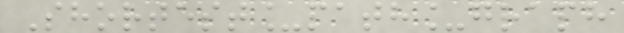Shortest_path_graph
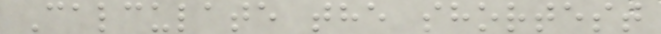Calculate the shortest
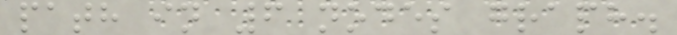path in 6 nodes graph.
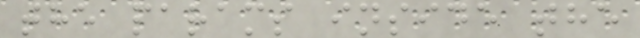the params inside the
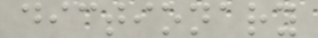dictionary
